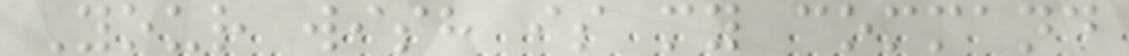Your wish is my command
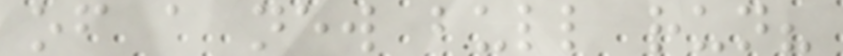of a new bull run?
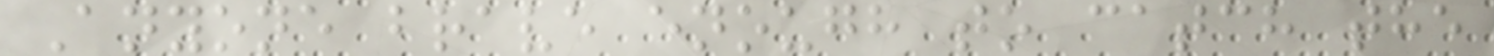Anyone brave enough to catch the
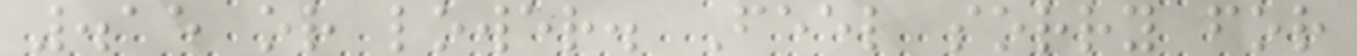.15 or lower. Feel sorry for
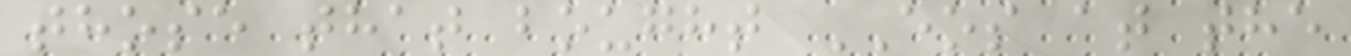those that bought EOS at the
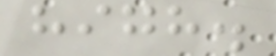high.
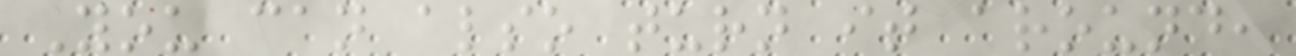You can also turn it around,
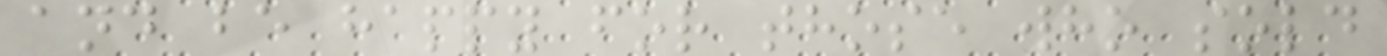and be happy for those who sold
